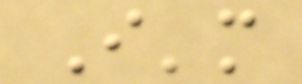I'm
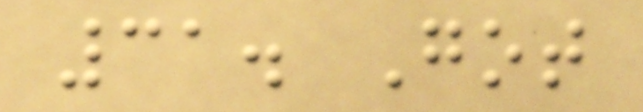31. Got
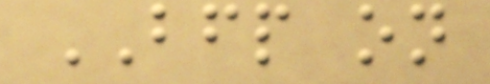BFP on
